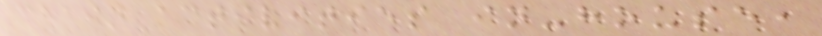chain activities in-house,
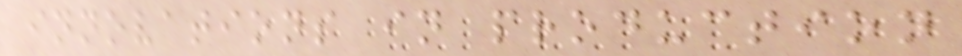innovations in production
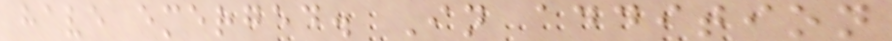have emerged. In addition
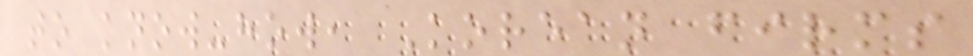to know-how, Korean firms
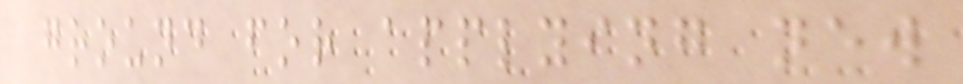ground for applying new
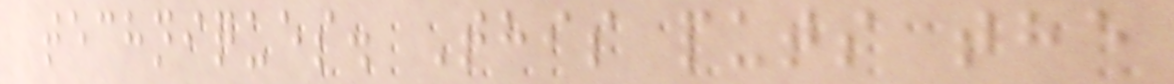techniques. This puts the
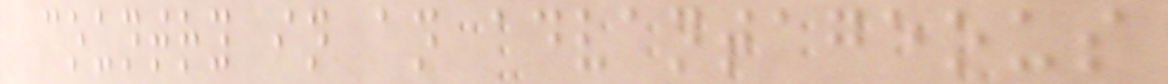country in an advantageous
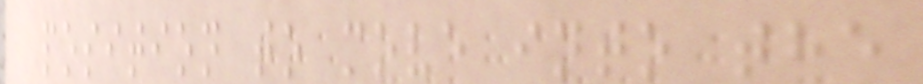position to move into the
